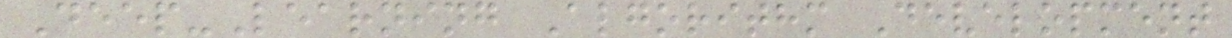Deep-Learning Algorithm Development
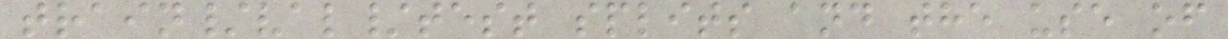train/val/test splits and the use of
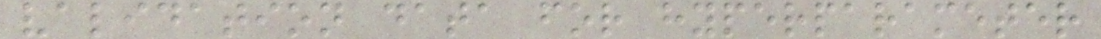validation data for hyperparameter
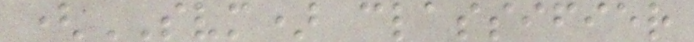(SVM) classifier
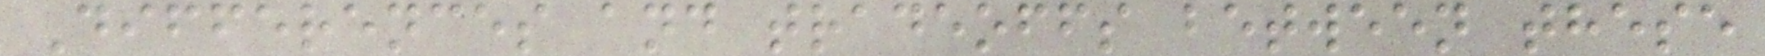Differences and tradeoffs between these
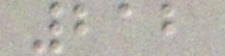212
